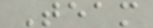Team
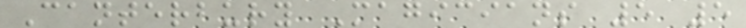Canterbury Magicians 5 5
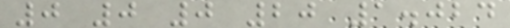0 0 0 20 1.024
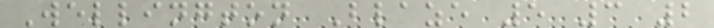Wellington Blaze 5 3 2
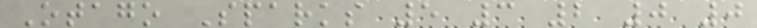Otago Sparks 5 3 2 0 0
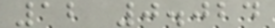12 0.024
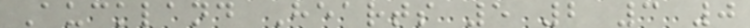Auckland Hearts 5 2 3 0
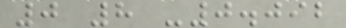0 8 -0.092
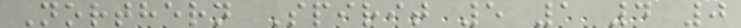Northern Spirit 5 1 4 0
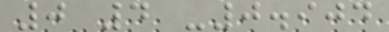0 4 -0.904
